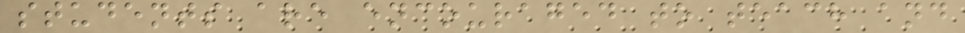students are encouraged to teach and
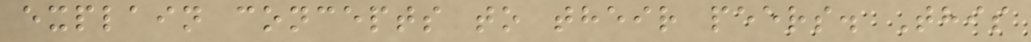explain concepts to their peers. This
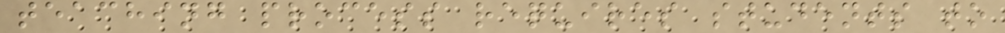teaching process requires students to
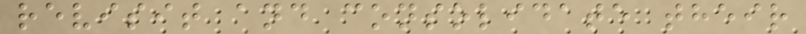revisit and consolidate their
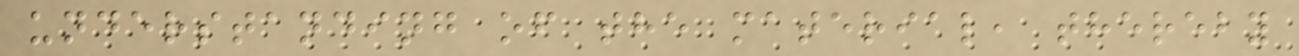understanding of the material, thereby
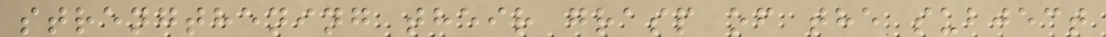strengthening their grasp of the subject
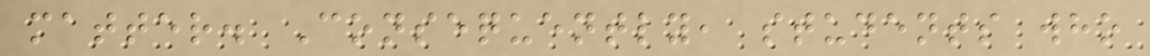matter. Consequently, students who
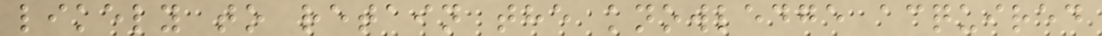likely to retain the knowledge acquired
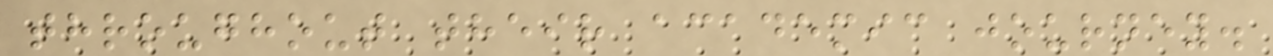throughout their academic journey.
